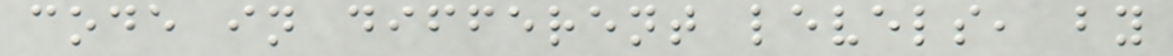code in different levels, by
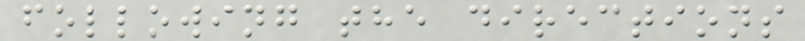following the directions
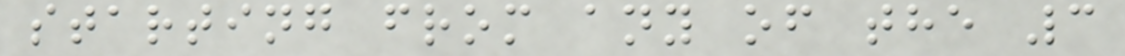starting from any of the 3
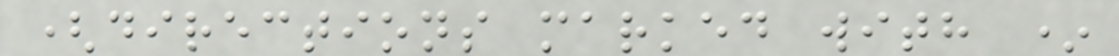(directions marked with *
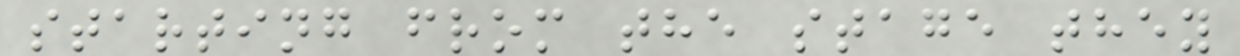starting from the stage they
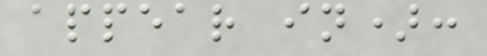appear in):
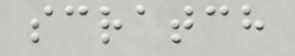scratch
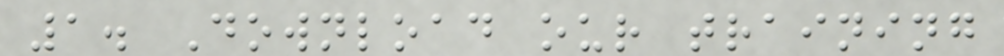1. Download our training
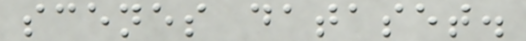scenes dataset.
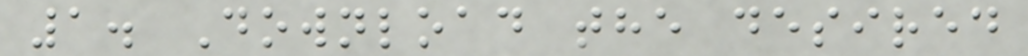1. Download the desired
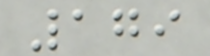179
